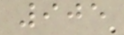905
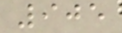905
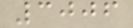3006
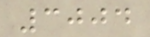3004
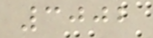3002
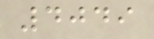4049
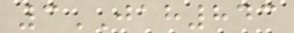3JAH843
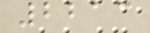2213
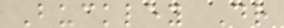Buckley Dr
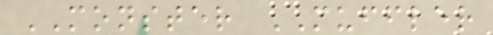MONSTER MUFFLER
